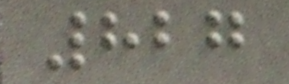827
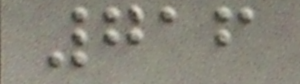716
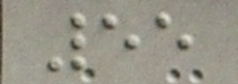55
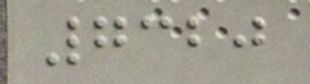7320
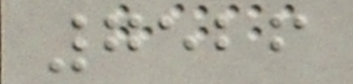7526
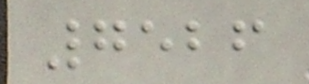7526
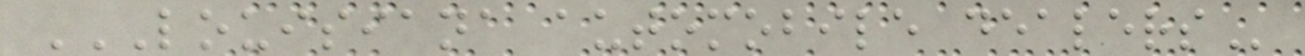LOUISIANA AUTOMOBILE DEALERS
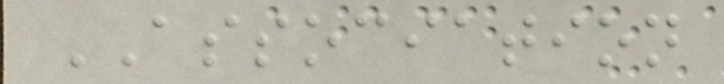ASSOCIATION
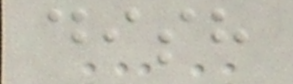dish
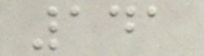141
